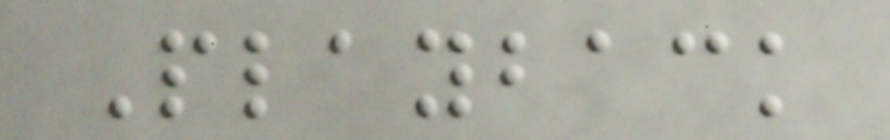Playback
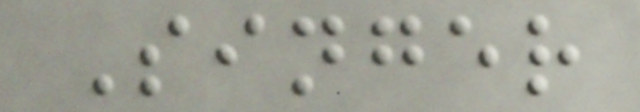Singer
